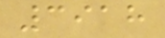3918
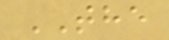THE
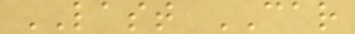LAST CAR
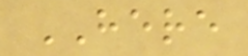HERE
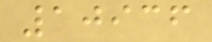10936
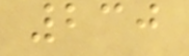230
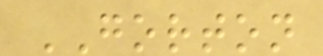GORTON
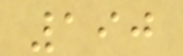190
